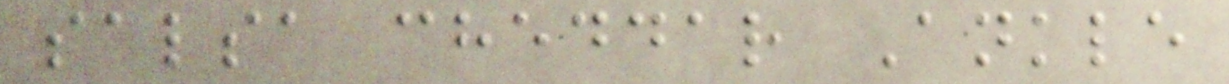salsa cheddar Ankle
